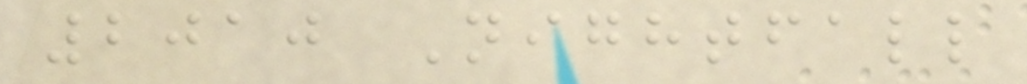2010 Nightfall
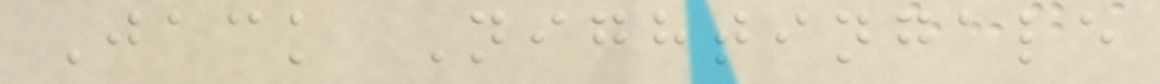Jack Nightingale
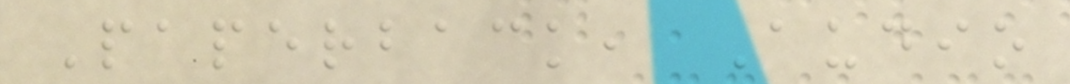Paperback, Audio
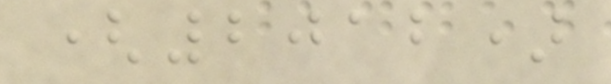(2012)
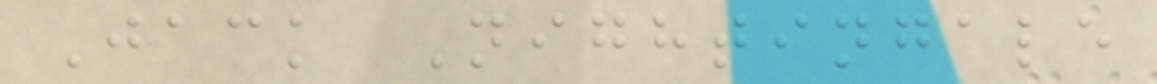Jack Nightingale
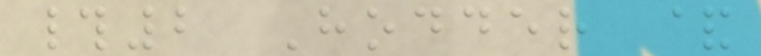#2 Hodder &
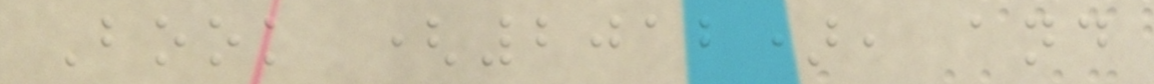Book (2012), and
